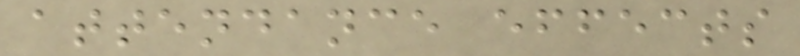attendance effects
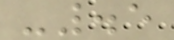-.5
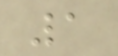1
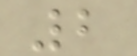2
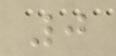0
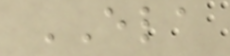ELA
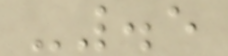-.5
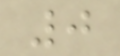0
